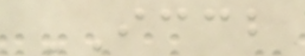ICCB
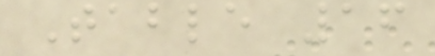Table 16
